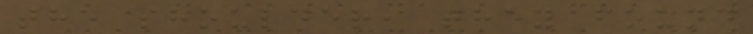the shoulder, they found
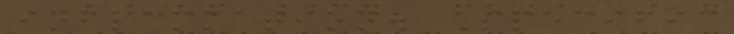inflammation. Specific
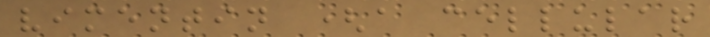vimentin (a cellular
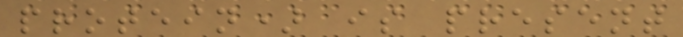protein) is present
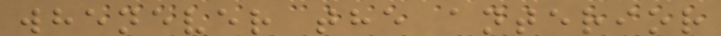whenever the anterior
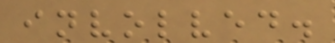involved.
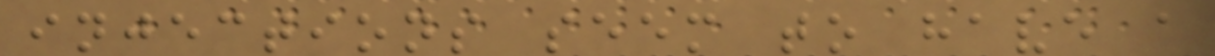injections seem to have a
